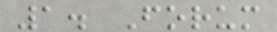1. Forum
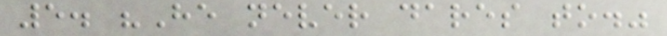5. "He never dares to."
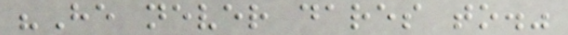"He never dares to."
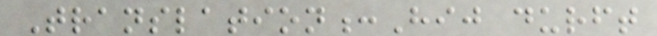Translation:Hij durft
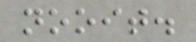nooit.
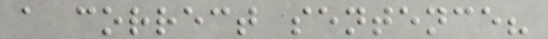a correct sentence?
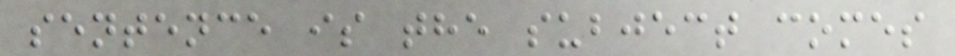sentence is the subject comes
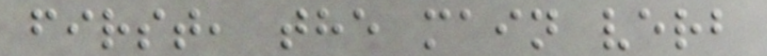first, the main verb
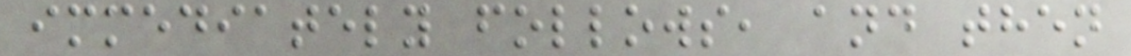immediately follows, and then
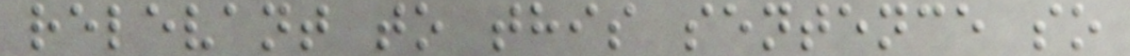relevant to this sentence so
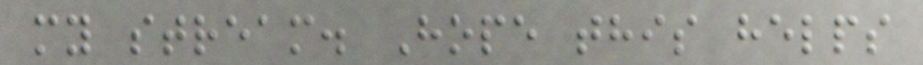my stream. Hope this helps
